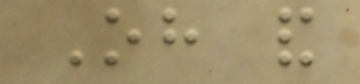Oh and
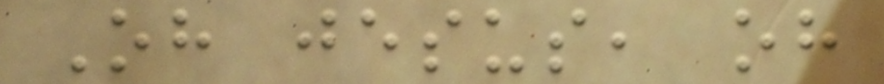Oh jesus, oh
